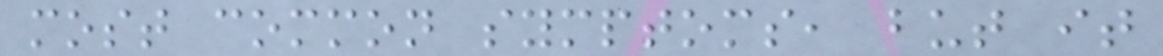most common symptoms, but it
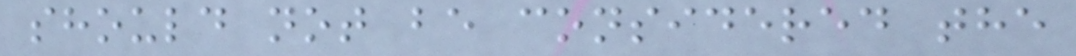should not be considered the
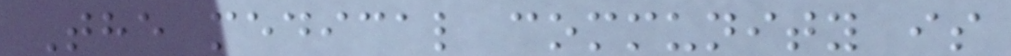The medical community is
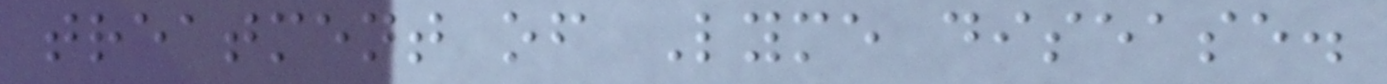treatment of Lyme disease.
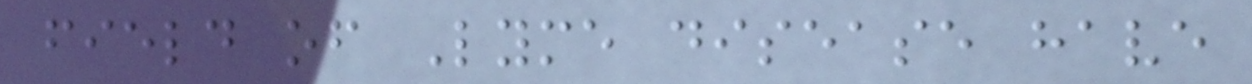field of Lyme disease have
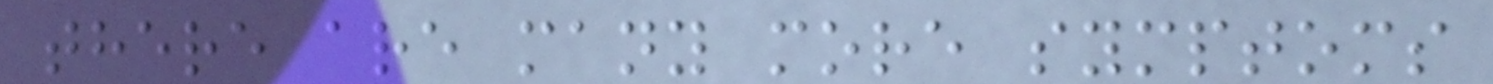there are many more symptoms
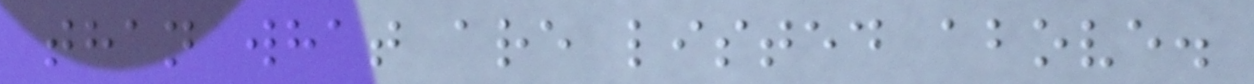than what are listed above.
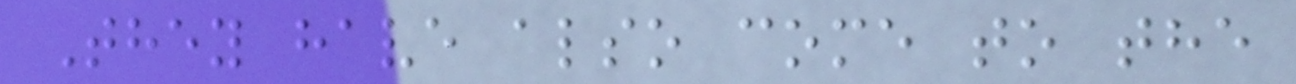They have also come to the
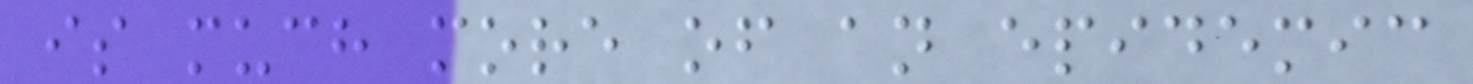is much more of an epidemic
